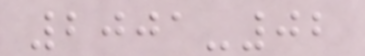2001-02
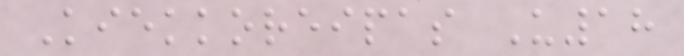Kiekkoreipas U18
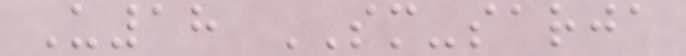U18 SM-sarja
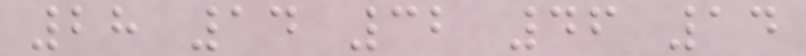28 14 32 46 14
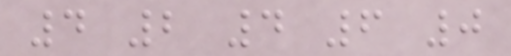4 2 4 6 0
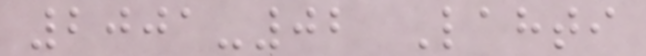2001-02 Lahti
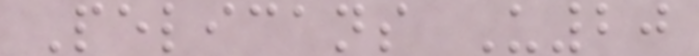Pelicans U20
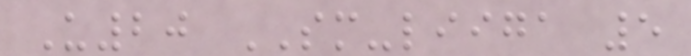U20 SM-liiga 5
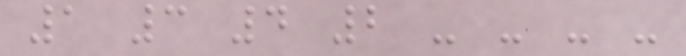1 3 4 2 - - - -
